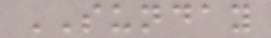SUNDAY
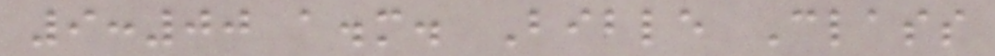9:00 a.m. Bible Class
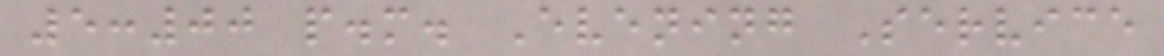5:00 p.m. Evening Service
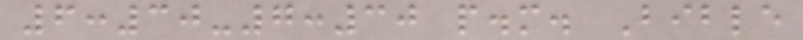6:30-7:30 p.m. Bible
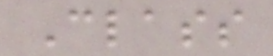Class
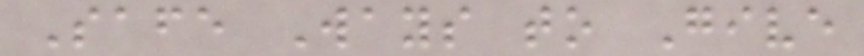Safe Ways to Give
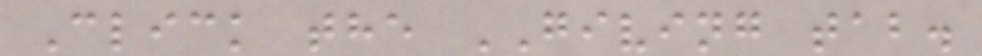Click the GIVING tab.
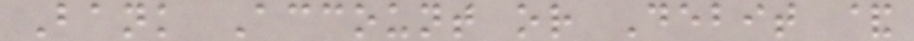Bank Account or Debit &
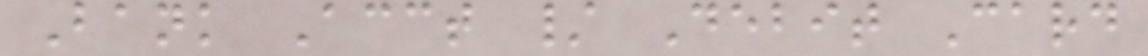Bank Acct / Debit Card
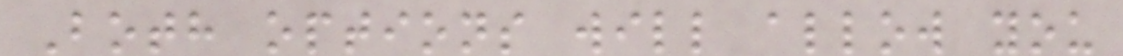Both options will allow you
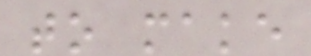to make
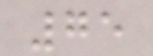75
